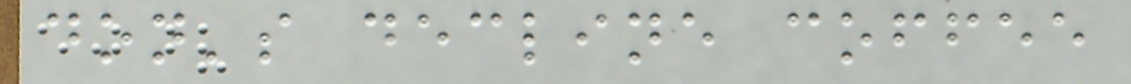don's decline coffee
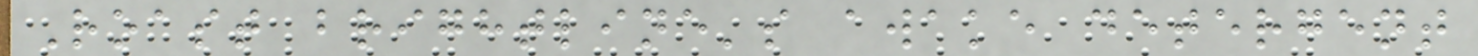Roast brightline's awake detergent
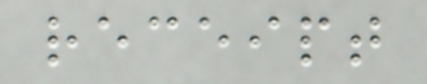receipt
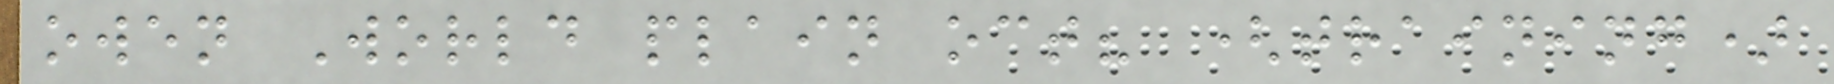owen World plain oct? (training)
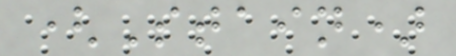(Stain)
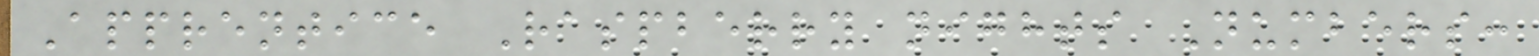Apprentice Raspberry nights Numbers:
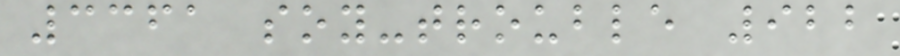3361 soy-trouble 922
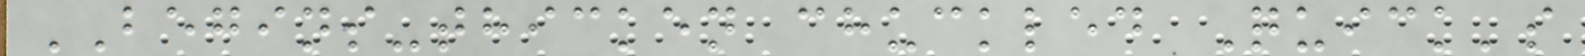BEGINS-thicken chuckled Quick's
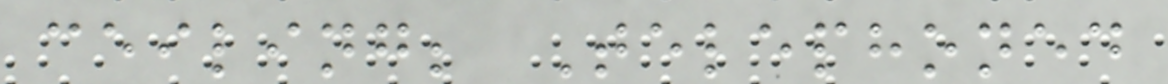ceiling; Telephoned
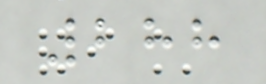288
